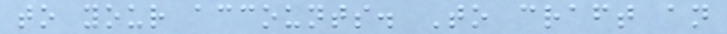to your accounts. To craft an
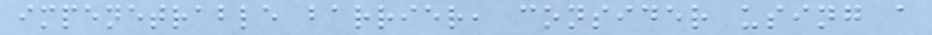impenetrable barrier, consider using a
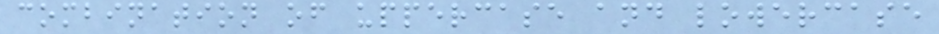combination of uppercase and lowercase
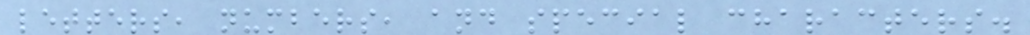letters, numbers, and special characters.
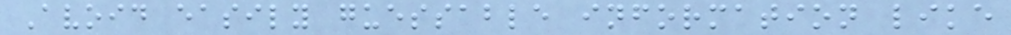Avoid easily guessable information like
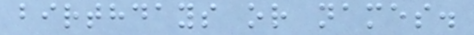birthdays or names.
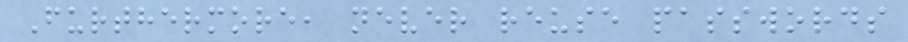Furthermore, never reuse passwords
